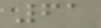61
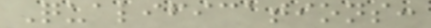Qualifications:
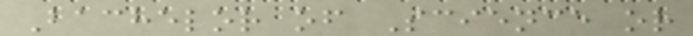Bachelor of Science or
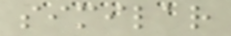similar
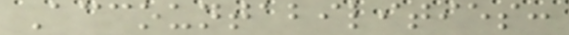Accountabilities:
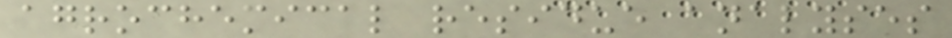agrochemical residue analyses
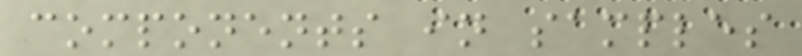components in samples
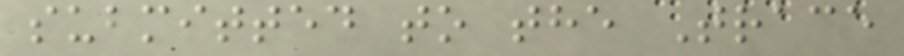submitted to the Trace
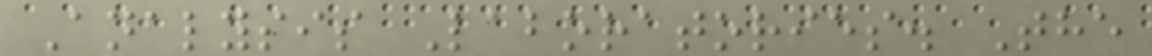Analysis Laboratories. The
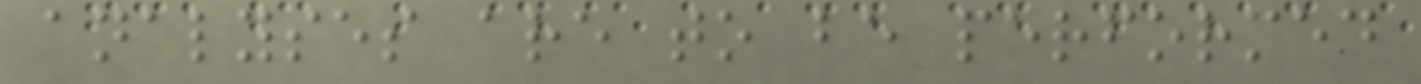analyses are to be performed
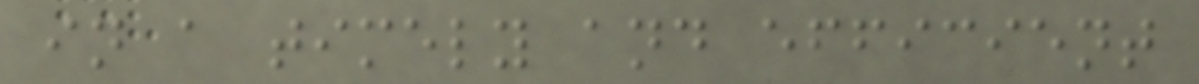in a timely and efficient
